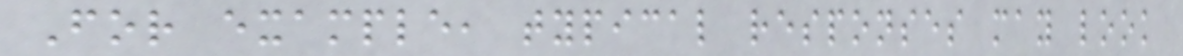For example, typical responses may look
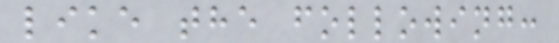like the following:
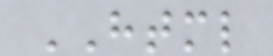HTML
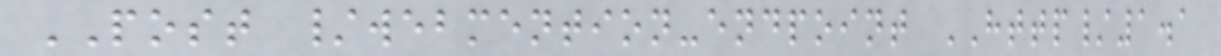POST /webmention-endpoint HTTP/1.1
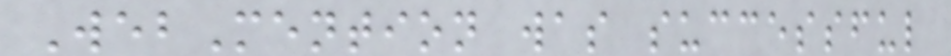WebMention was successful
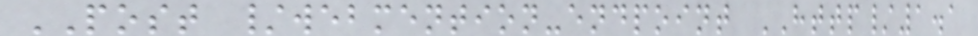POST /webmention-endpoint HTTP/1.1
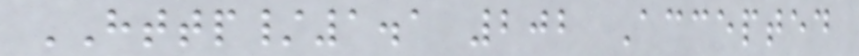HTTP/1.1 202 Accepted
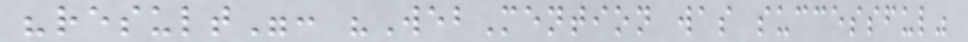"result": "WebMention was successful"
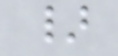}
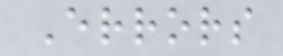Errors
